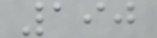190
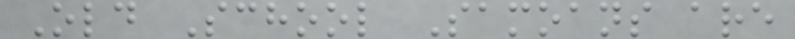Old School Samoans are
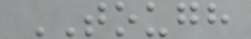TOUGH
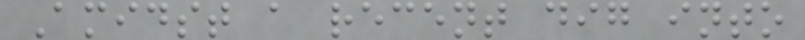Amidst a recent dig into
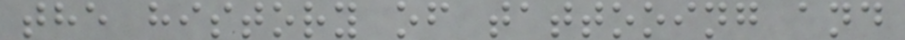the history of tattooing and
